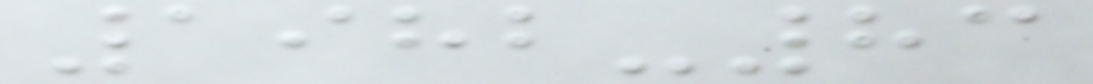1982-83
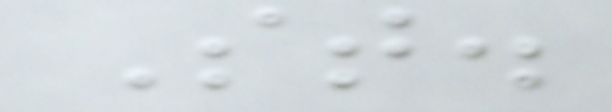St.
